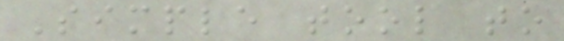Simple tool to
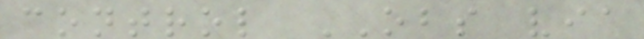control OBS via
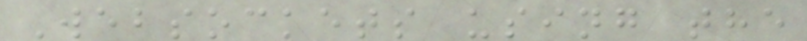Websockets using the
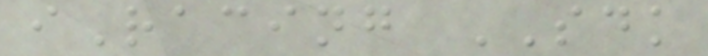iRacing SDK
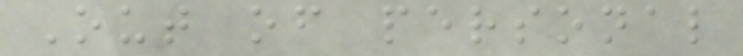Out of personal
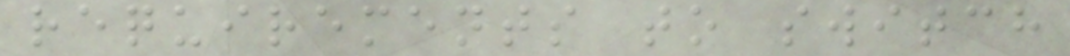requirements to switch
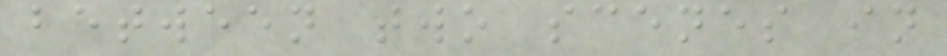between two scenes in
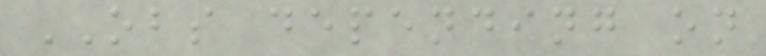OBS depending on
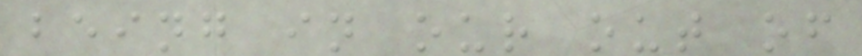being in our out of
